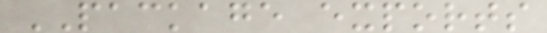PACKAGE exports
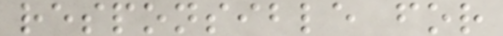responsible for
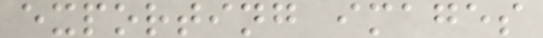exporting images
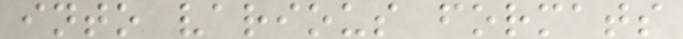into various formats
